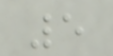5
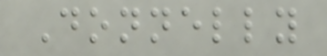Donnelly
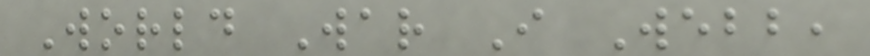World War I Webb,
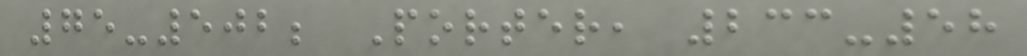75-502; Porter, 233-58
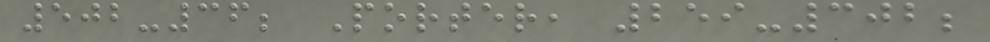502-36; Porter, 259-302;
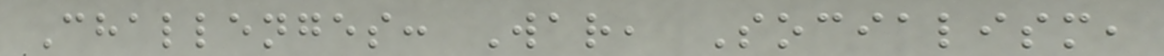Challenges: War, Socialism,
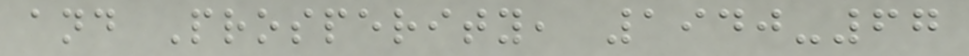and Prosperity, 1940-67
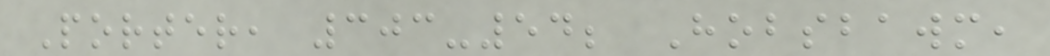Porter, 303-54; Hobsbawm,
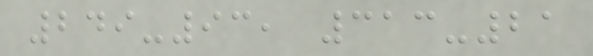249-93, 313-21
